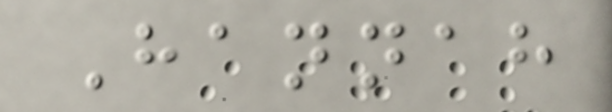Hannah
